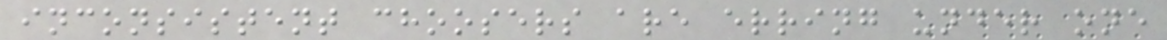inconsistent choosers are erring under one
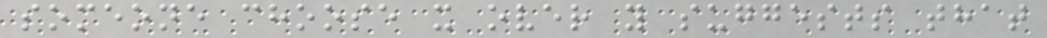someone choose x over y suggests that
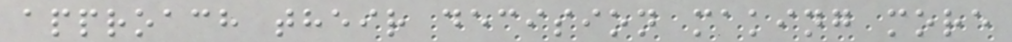approach their decision making more
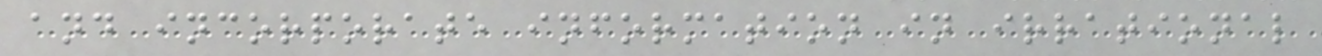and incorporate information in irrational
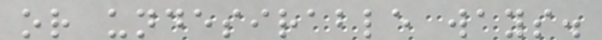or undesirable ways.
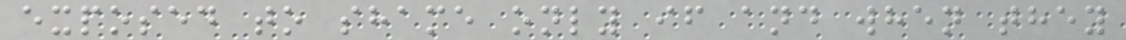exposed to shame only if and when they
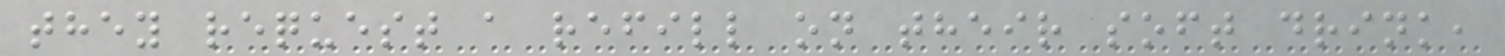they request a refill on their soft drink,
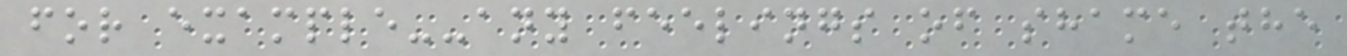for example--any feelings of shame the
